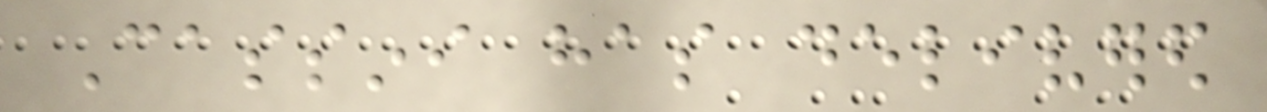Cassini has delivered
